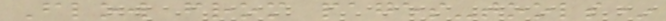Flow from pages-tools*
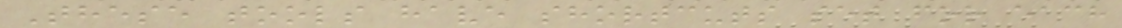These tools have shortcuts set for each
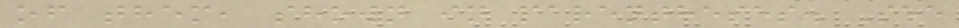of them, shown in parentheses. See
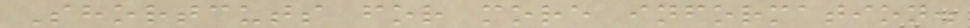Shortcuts for more information.
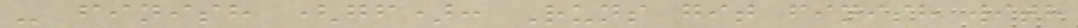- finish (gf): Runs git finish with
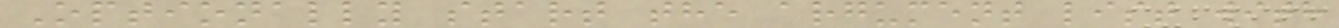Optionally start the argument list with
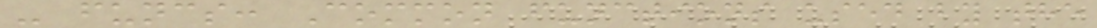- funcs: Common functions used by the
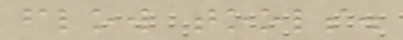flow tools.
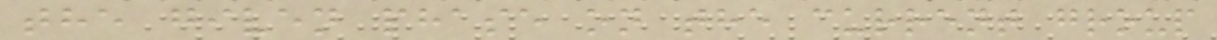the given phase on the current group
